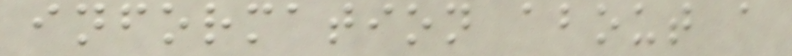information about a
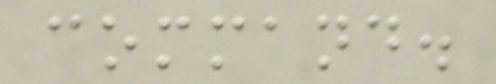command.
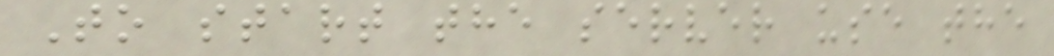To start the server use the
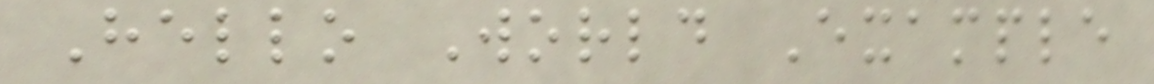Hello World Example
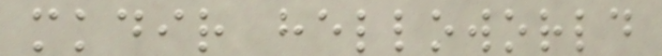mkdir helloworld
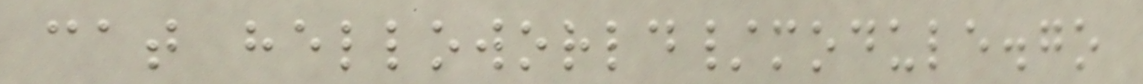cat helloworld/module.go
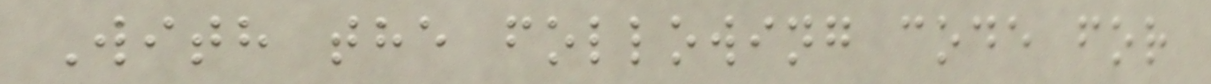With the following code for
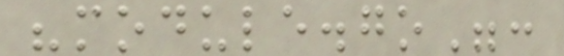"module.go":
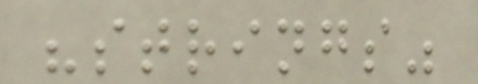"strings"
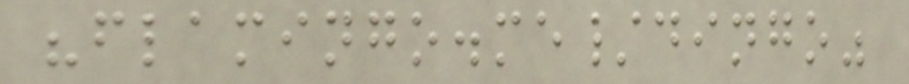"flamingo.me/dingo"
